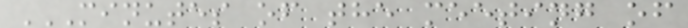MINUTES OF THE MEETING OF
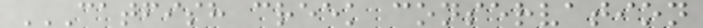CATFISH CREEK CONSERVATION
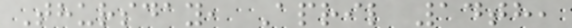Thursday, April 14th,
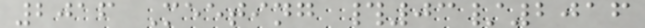2016 Meeting #03/2016
